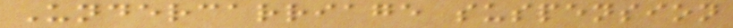Undercarriage suspension
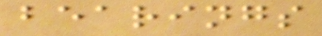bearings
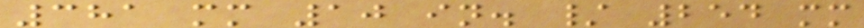381 mm 10 in. / 254 mm
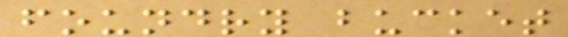foundry bucket
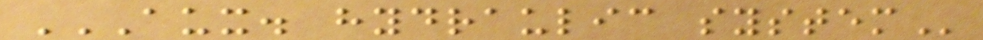AUX. HYDRAULIC SYSTEM
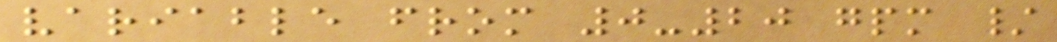variable from 0-20 gpm /
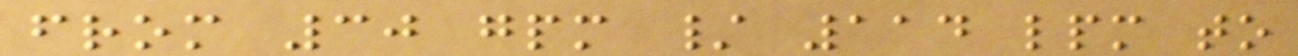from 30 gpm / 114 lpm to
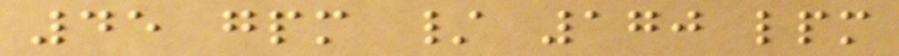45 gpm / 170 lpm
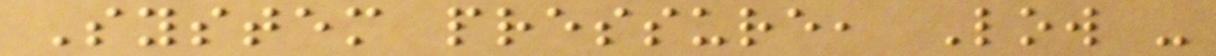System pressure, Low -
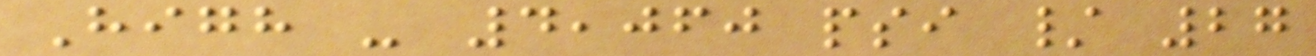High - 4,060 psi / 27
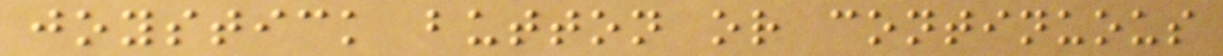joystick button or continuous
